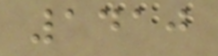1410
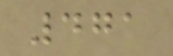471
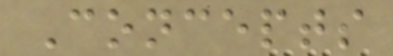Concepts
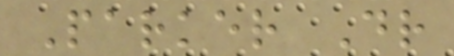Parker Dr
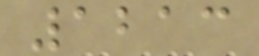1213
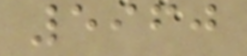5960
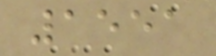1551
